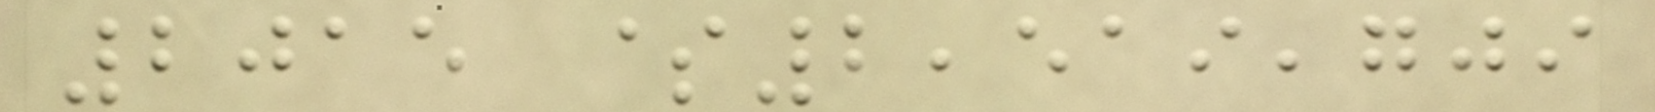2015 $2,519,709
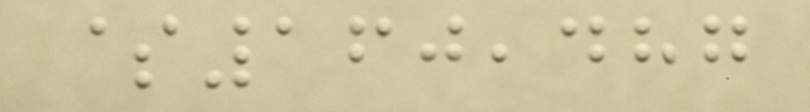$160,487
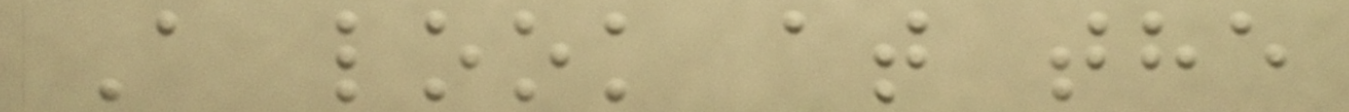A look at the
